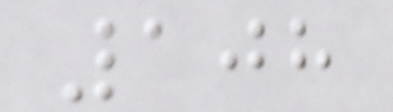108
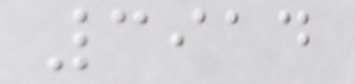3914
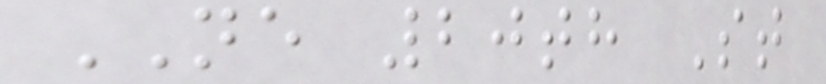NE 20th St
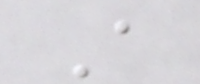A
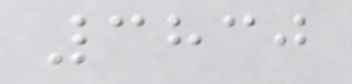3830
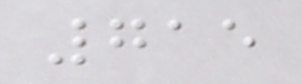715
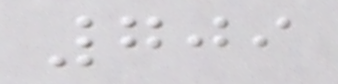709
